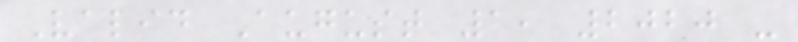Valid August 1, 2020 -
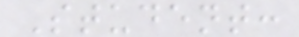Student:
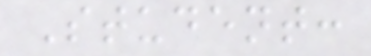Student:
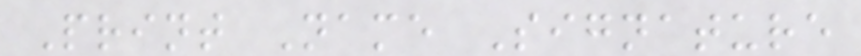Print Name Signature
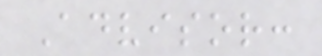Advisor:
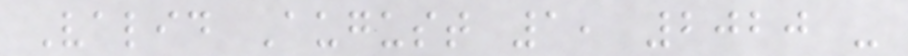Valid August 1, 2020 -
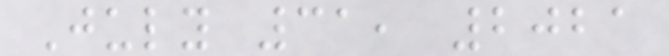July 31, 2021
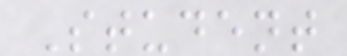Student
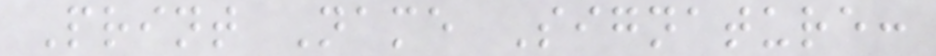Print Name Signature:
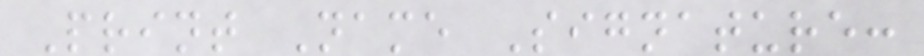Print Name Signature:
